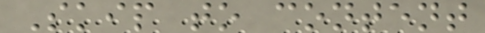Skip to content
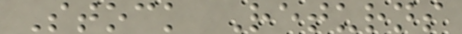Stock Returns
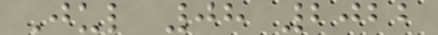Jul 08 2022
